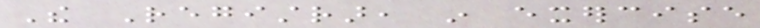The Registrar, in exercise
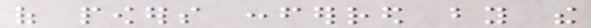of powers conferred by the
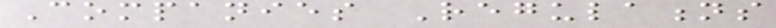Companies Regulations
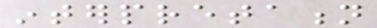interpretation
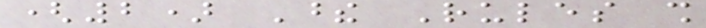(2) These Rules shall
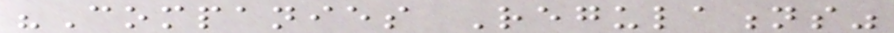"Companies Regulations"
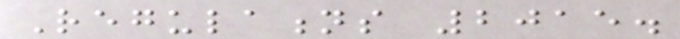Regulations 2015.
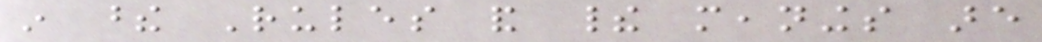in these Rules and their meanings are
